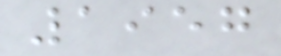1957
